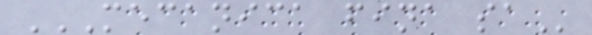MECANICA FINA SA
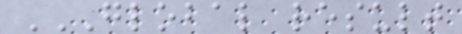GLOBAL RESULT
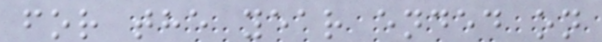for the year ended on
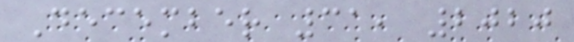December 31, 2020
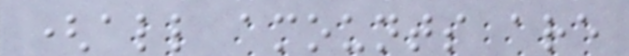(all amounts are
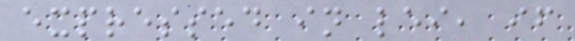expressed in lei, if
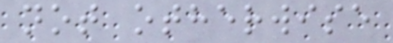not otherwise
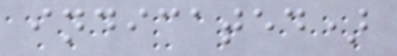indicated)
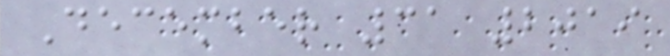December 31 2019
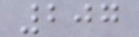207
